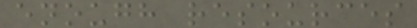enough resources
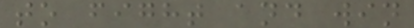to fight and win
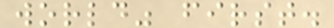world" first.
